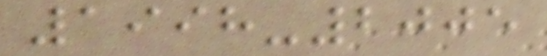1998-2005
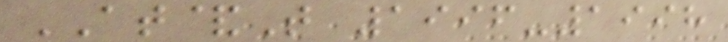AT&T 1996-1998
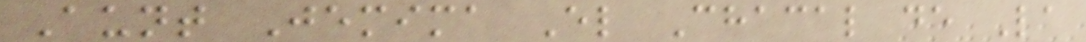Aunt Jemima El Chacal de La
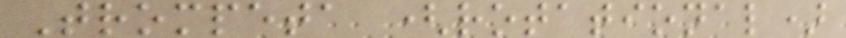Trompeta (rotational)
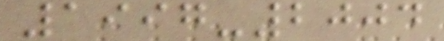1997-2004
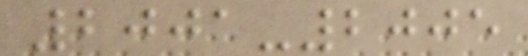2001-2005
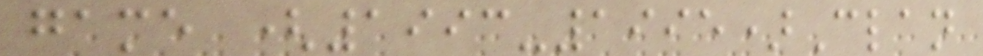game (1993-1995)Clan
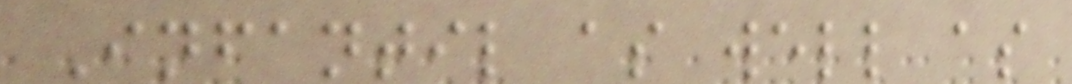Infantil as well as
